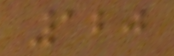120
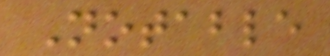Notable
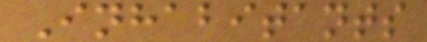Inhabitants
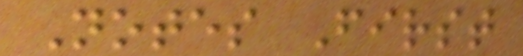Notes First
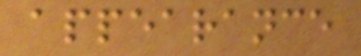appearance
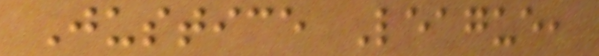Justice League,
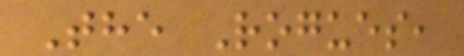The Rogues,
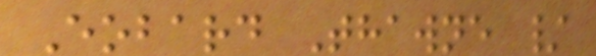Eobard Thawne /
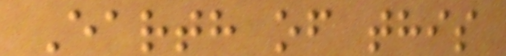Earth of this
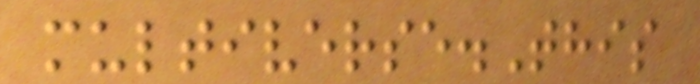multiverse.This
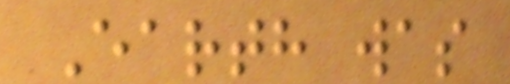Earth was
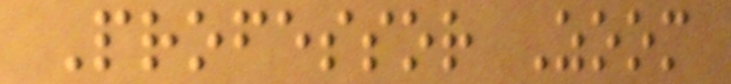Professor Zoom
